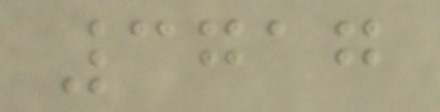3717
